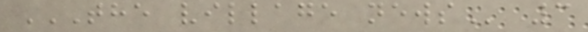THE VILLAGE NEWS 3
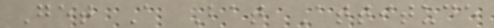Get A Bat Attitude
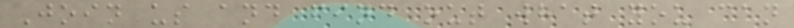Join us and find out what you can
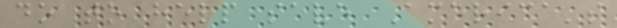do to help save America's
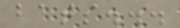bats...
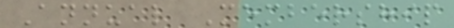Annual Membership
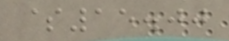$15.00
